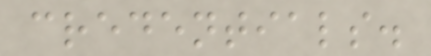credentials.
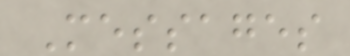Messages
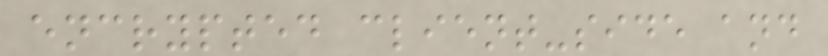encrypted client-side and
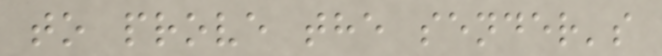to prove the sender's
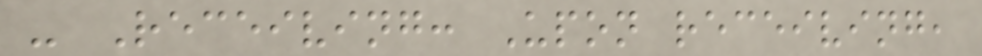- Receiving: Upon receiving,
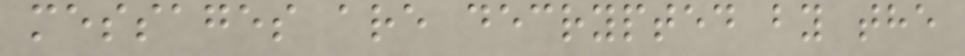messages are decrypted by the
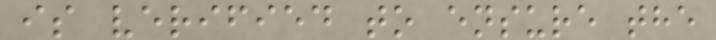is verified to ensure the
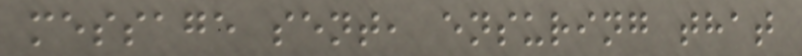message sent, ensuring that
